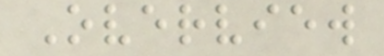Overview
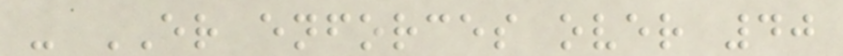- ER enforces over 40
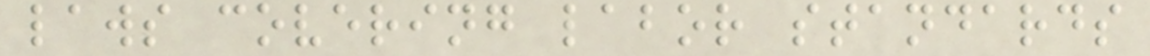laws covering labor standards
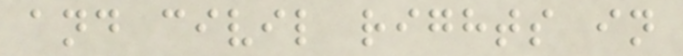and civil rights in
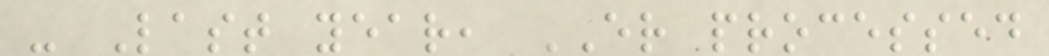- Last year, ER processed
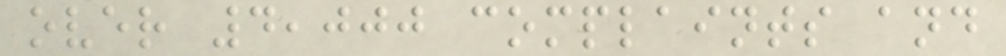over 4,000 complaints and
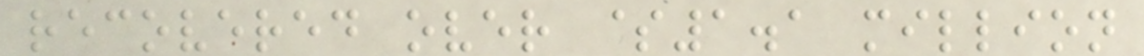recovered over $1.1 million
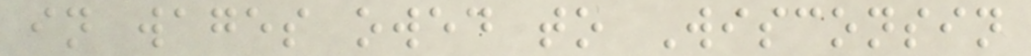in wages owed to Wisconsin
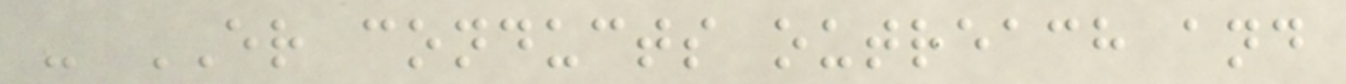- ER conducts outreach and
